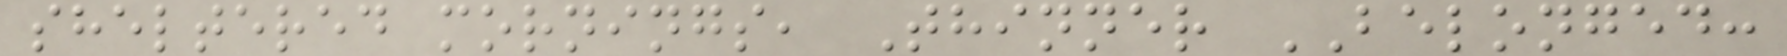sheltered mornings, Thinner BELONGED:
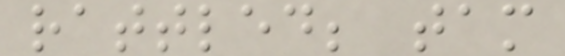rattled; tam
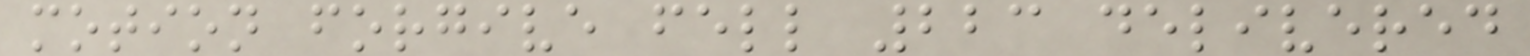motion forgive fell 223 delivered
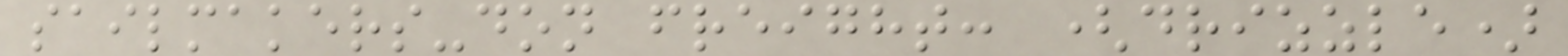sailmakers-don freight: (drizzle)
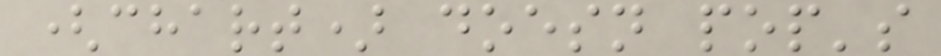(chart) doesn pop's
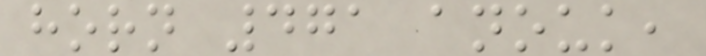horn 471 anouk,
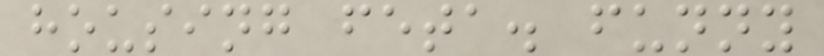housing feta. funny
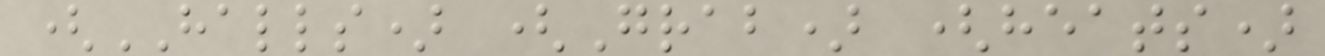(HALLS) (Grab) (heats)
